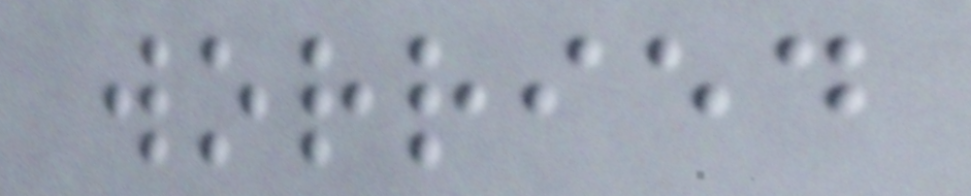worried
